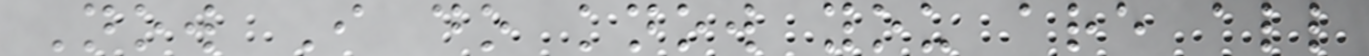Now I do know you are all
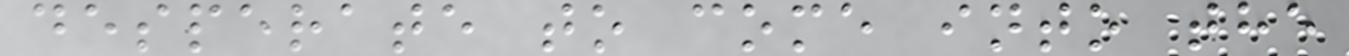desperate to come into the
